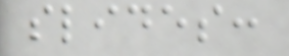slides:
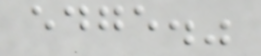edge."
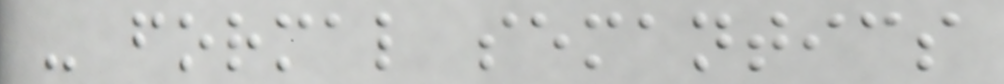- formal semantics
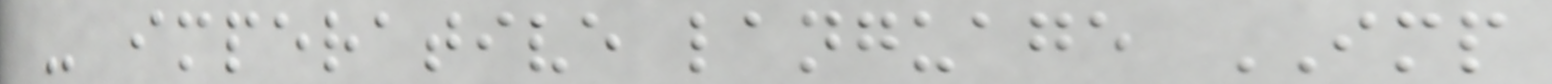- imperative language IMP
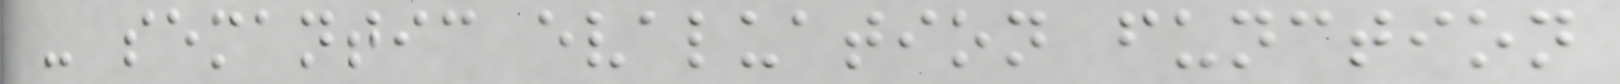- semantic evaluation function
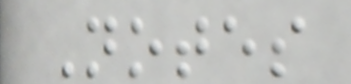Notes
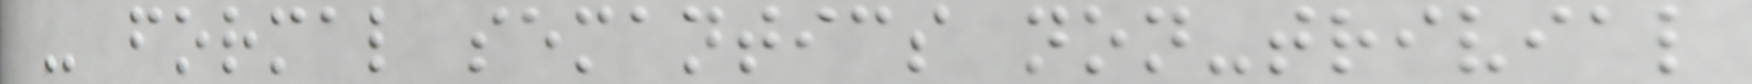- formal semantics non-trivial
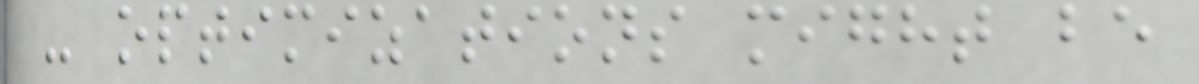- optimizations might be
